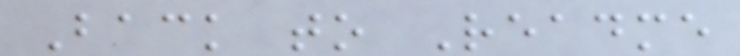Back to Readme
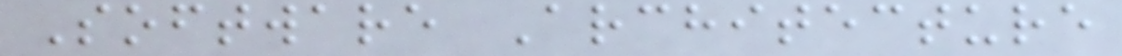Software Architecture
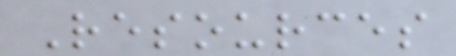Resources
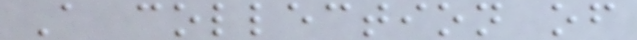A collection of
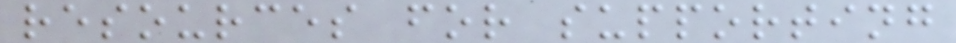resources for supporting
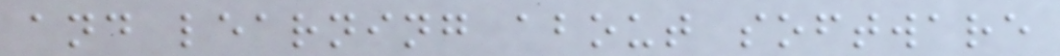and learning about software
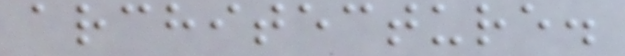architecture.
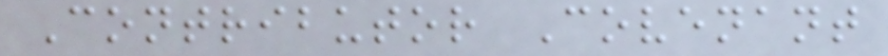Contributor Covenant
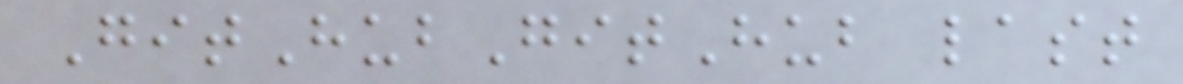GitHubGitHub last
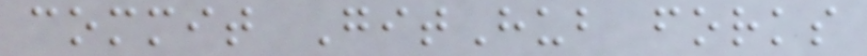commit GitHub forks
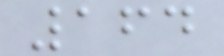164
